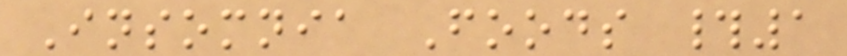Insomnia Foods #1
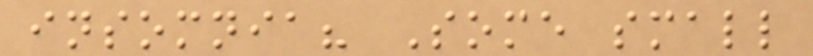insomnia? Some small
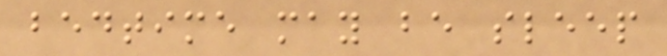bedtime may be sleep
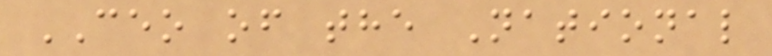CEO of the National
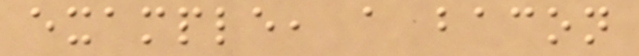example, a bacon
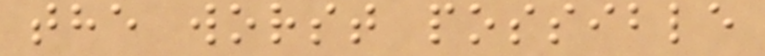the worst possible
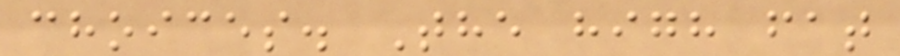choices. The high fat
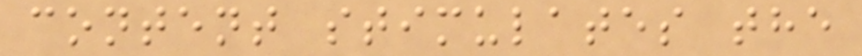content stimulates the
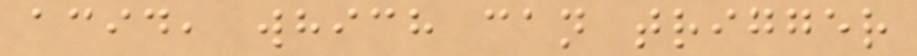acid, which can trigger
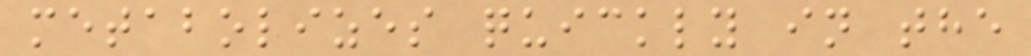metabolizes quickly in the
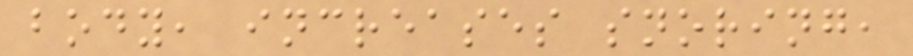body, increases snoring,
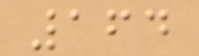164
